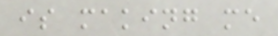is making me
